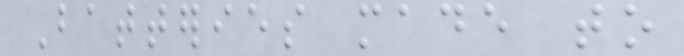Batteries made to
